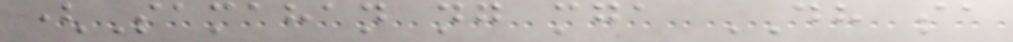(Samahan ng mga DH sa
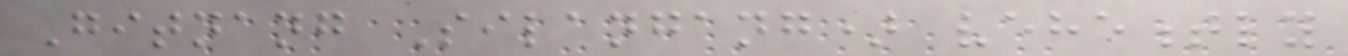Gitnang Silangang) vehemently
